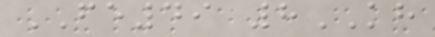FE49 8KH
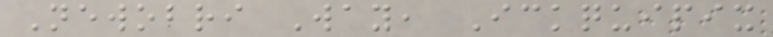Newobri Way, Ickquipix
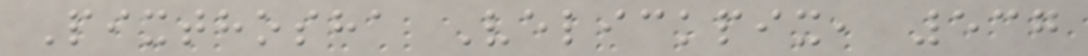Pixthosha Velickpix, 537
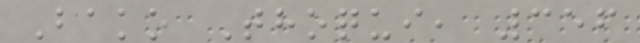Bako Thoqui, 356
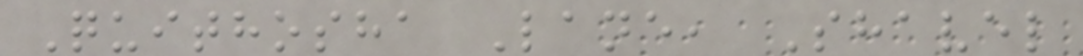Quithosha Lane, Shavel
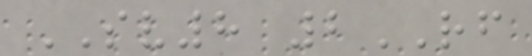SV8 2RF
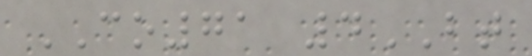CO71 4BT
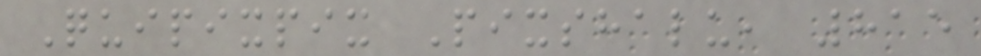Quipixpix Pixshalu, 815
